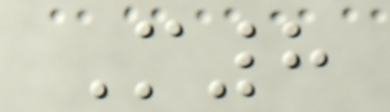M8
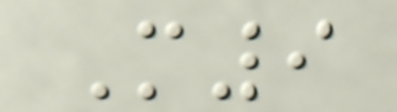M9
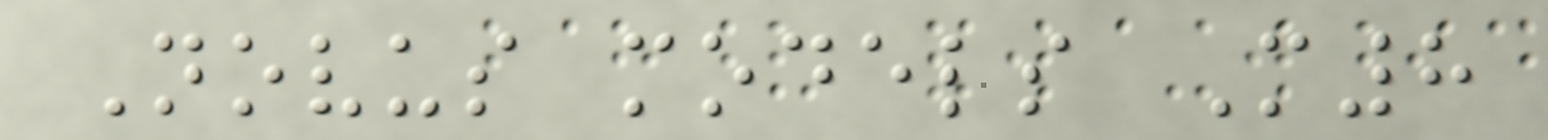Novus models M8
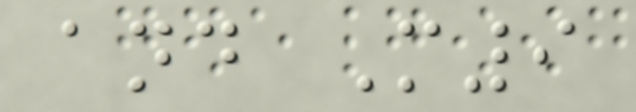and M9
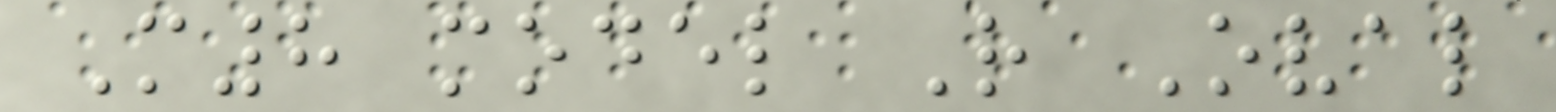M8 model R Oval
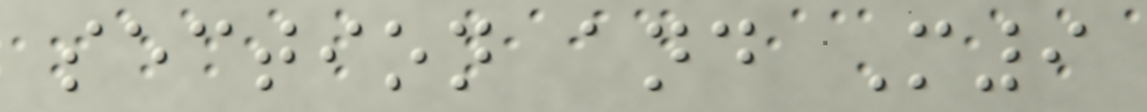section and M9
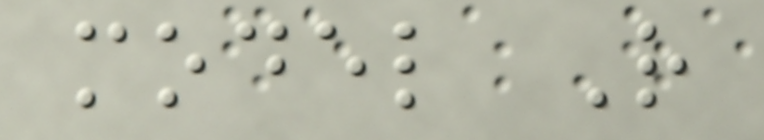model R
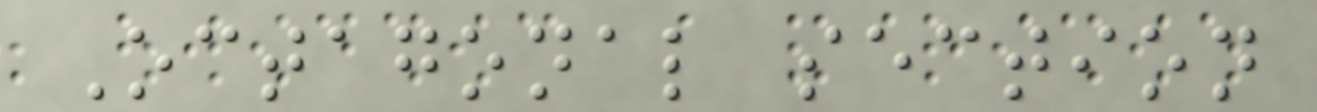Octagonal section
